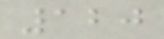120
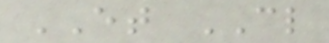ET CL
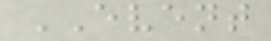EVENT
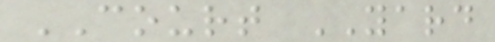COURT YARD
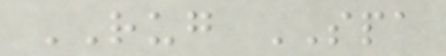RUG SPA
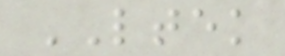LTEK
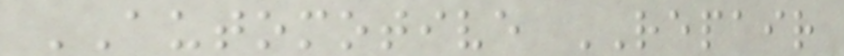AUTOMOTIVE REPAIR
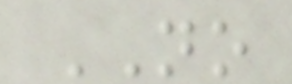NO
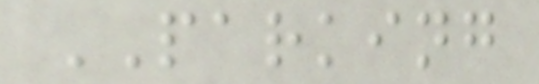PARKING
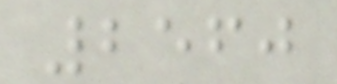2560
